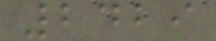2429
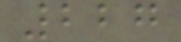227
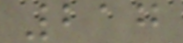217
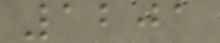1201
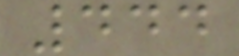444
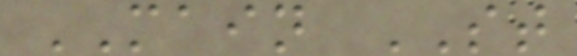MAIN ST
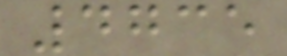4735
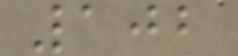102
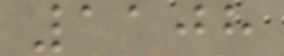1108
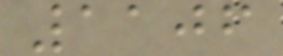1106
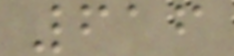616
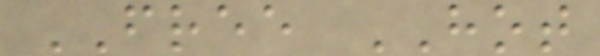FREE HOT
